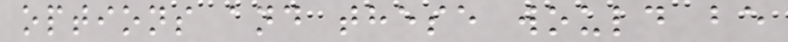options and these would be
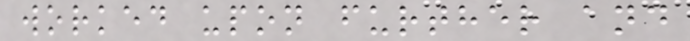worked upon further and
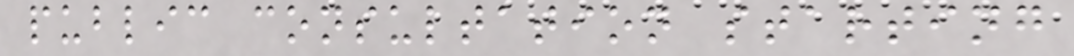public consultation starting
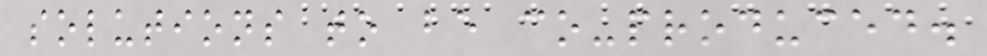solutions to be co-produced.
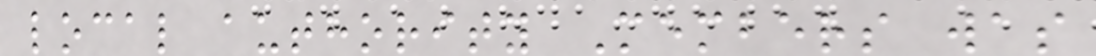local authority Members was
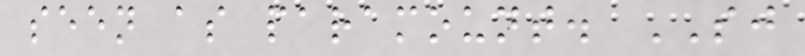seen as paramount. SJ
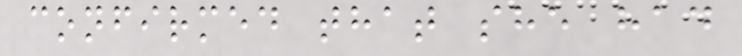confirmed that she had
